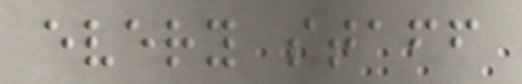every staff
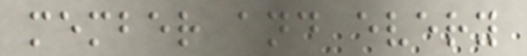member and every
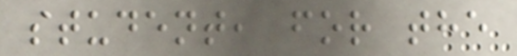student, for the
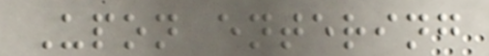Upon entering
